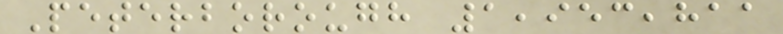Peterborough 1,953,811
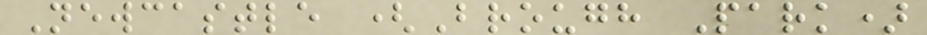Newcastle (Brough Park)
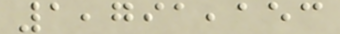1,791,153
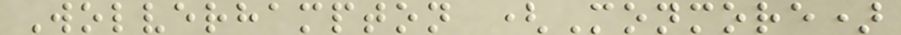Wolverhampton (Monmore)
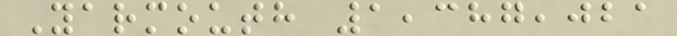Yarmouth 1,387,021
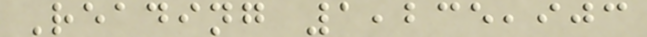Reading 1,235,903
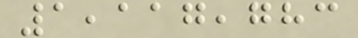1,117,783
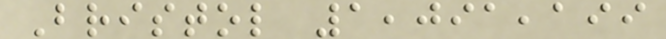Bristol 1,091,199
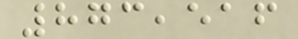873,516
